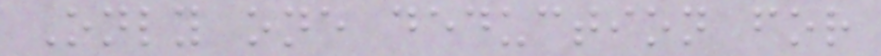Only one deduction for
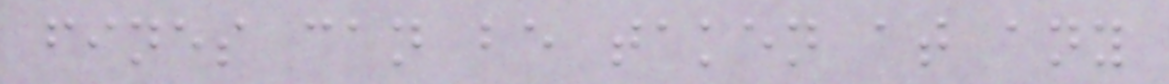fines can be taken at any
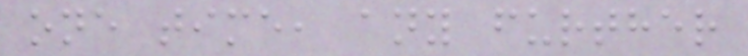one time, any further
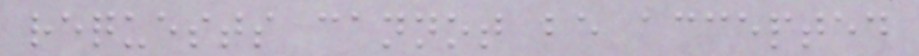requests cannot be accepted
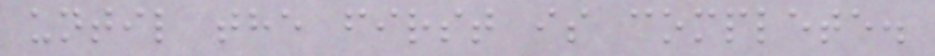until the first is complete.
